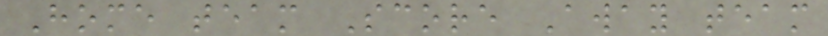Home team Score Away team
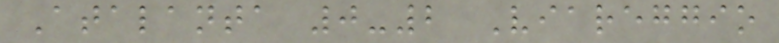Atalanta 0-2 Viareggio
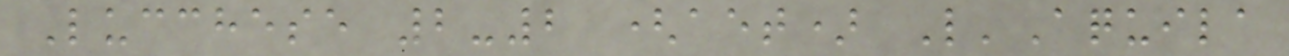Lucchese 2-2 (aet) L'Aquila
